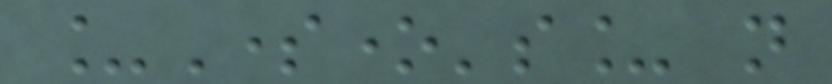_Someone's_ not
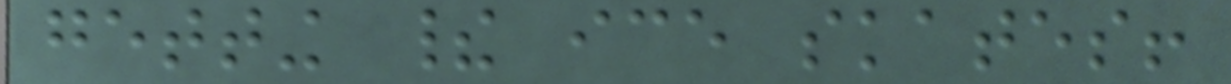getting their ice skates!
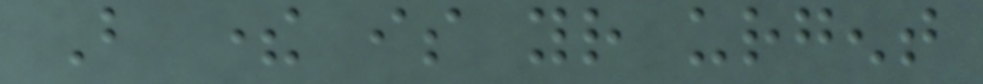But there is your urgent
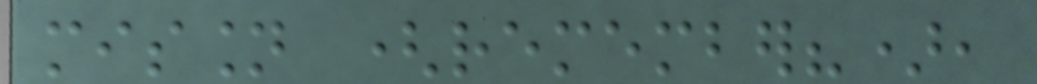mission (remember?),
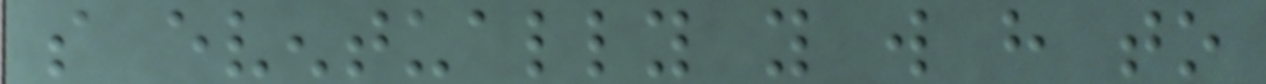so eventually you will have to
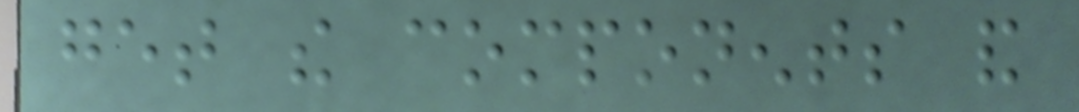get the components and
